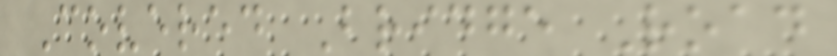Covered Bridge Road
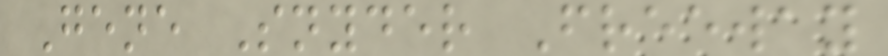Gene Snyder Freeway
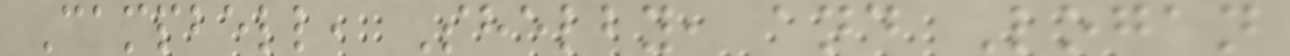Campbell, Shelby, and Logan
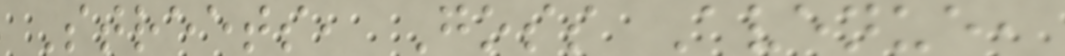Streets, Goss Avenue,
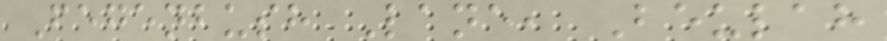Fegenbush Lane, Beulah
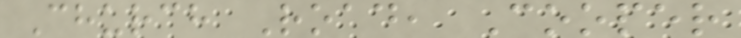Church Road, Cooper
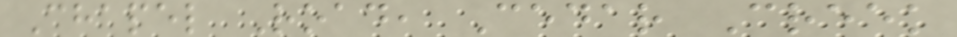Chapel Road, Cedar Creek
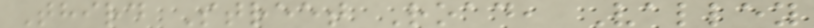Third Street Road, Valley
